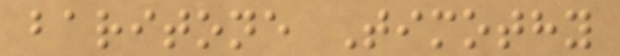baritone Timothy
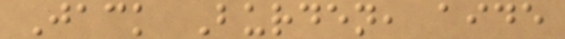Jack Burden, aide
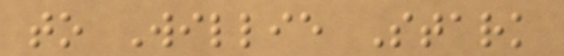to Willie Stark
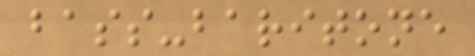bass-baritone
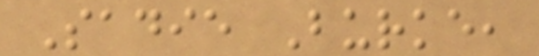Sadie Burke,
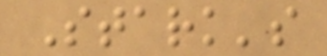Stark's
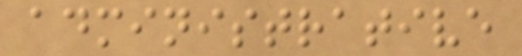administrative
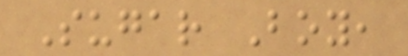Sugar Boy,
